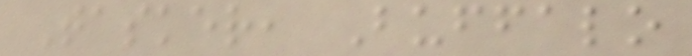Tasker, Buffalo
